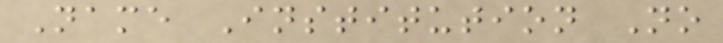Name Institution No
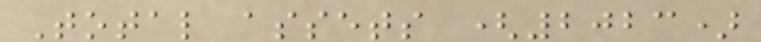Total assets (2023)
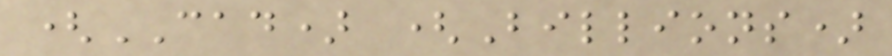(CAD) (Billions)
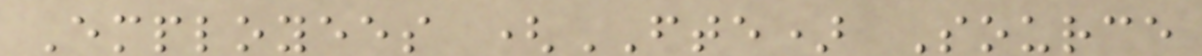Employees (FTE) Source
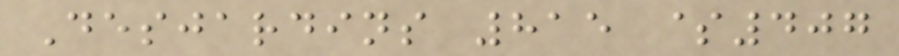Desjardins 815 $407
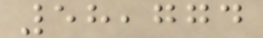58,774
